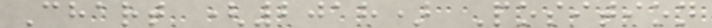Chart (2018) Position
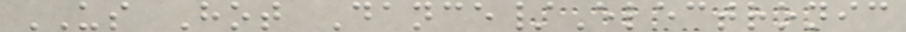US Hot Dance/Electronic
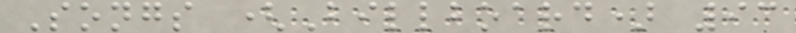Songs (Billboard) 93
